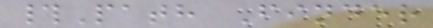#Path Finder
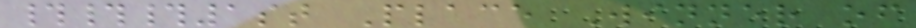###1st Place Winner of
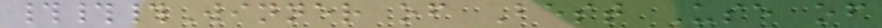###Winner of Best Use of
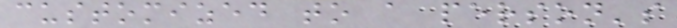customized to a person's
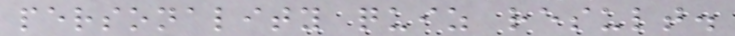personality quiz result.
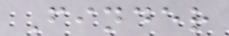Finder
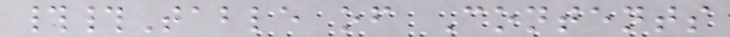##Table of Contents
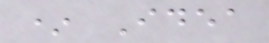* Idea
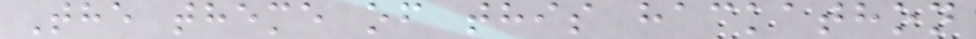The theme of this hackathon
